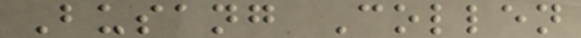Busang Collen
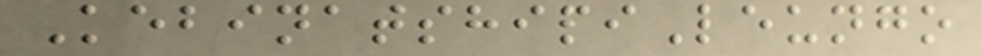KebinatshipiLeungo
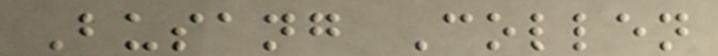Busang Collen
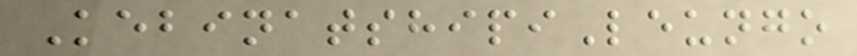KebinatshipiLeungo
